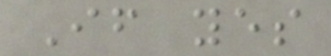If yes
